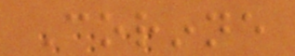Corinne
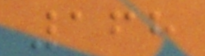168
